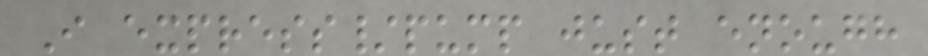I express/pump just enough
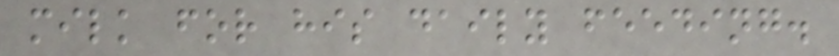milk for his daily feeding.
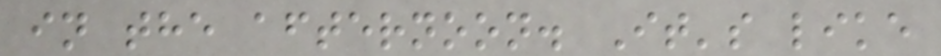in the afternoon. It's like
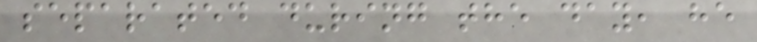separated during the day, he
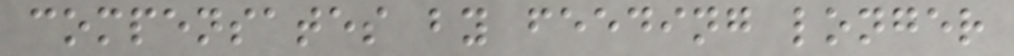compensates by feeding longer
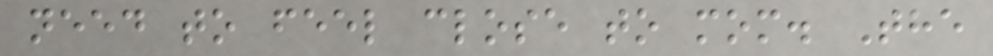need to feel close to mom. The
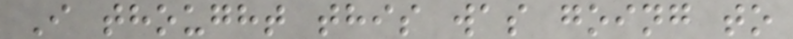I thought this was going to
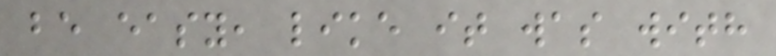be easy, like it was with
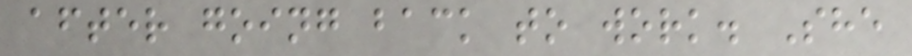after going back to work. She
